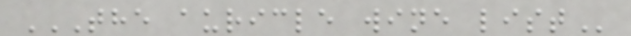THE AURICLE WINE LIST
